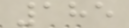185
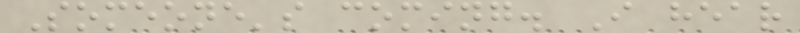Someone's coming. I hear
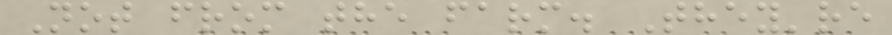Not from the farm. They're
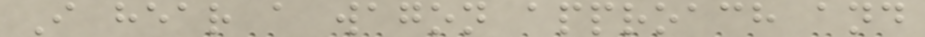I hear a wagon approach and
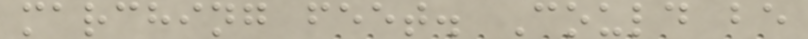marching feet. Could be
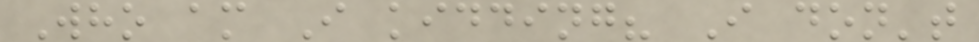Who am I kidding? I don't
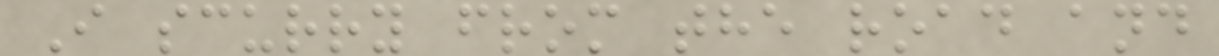I scurry from the road and
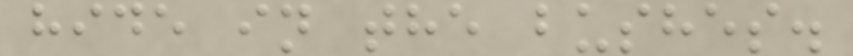hide in the bushes.
